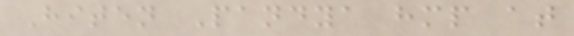Hiten Pandya hmp at
